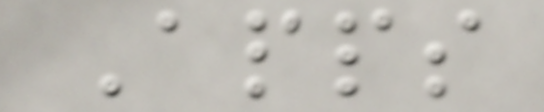Apps
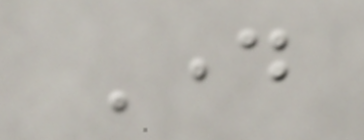Day
